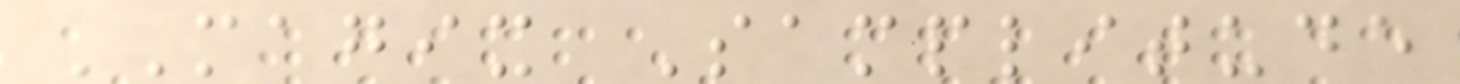MAGIX Samplitude
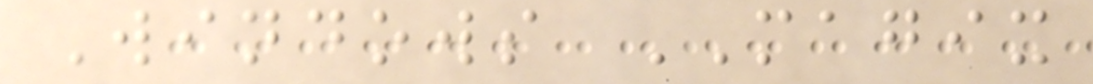Windows MAGIX
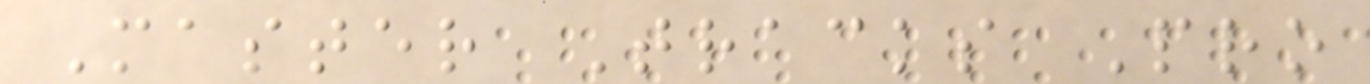Master Tracks Pro
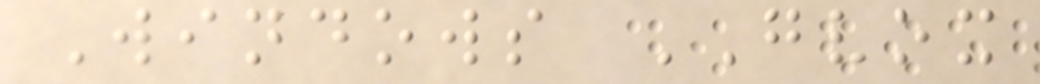Windows GVOX
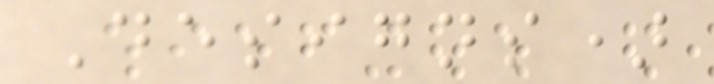Designs)
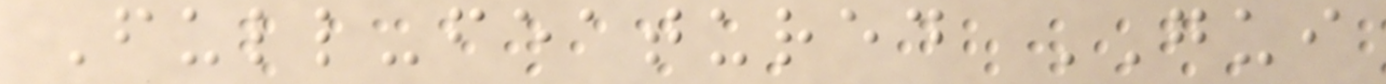Full-featured GUI
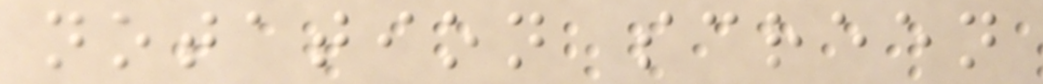notation screen
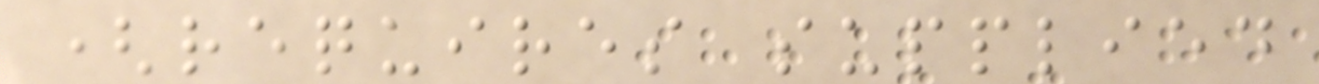(requires supplied
